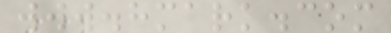www.hmark.com
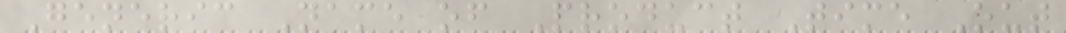Generic Name of Product Time Out
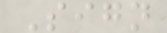Sign
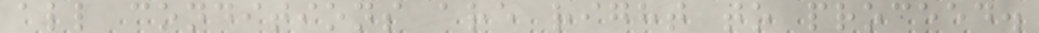all conditions are right to proceed.
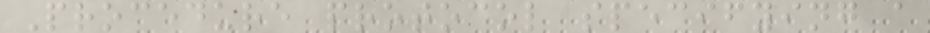Procedure protocol specifying a
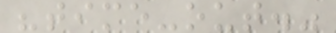"time-out."
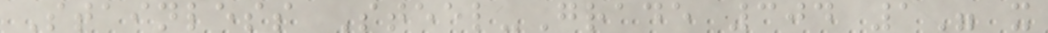Stainless Steel-Grade 304 1" x
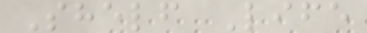Shelf Life
